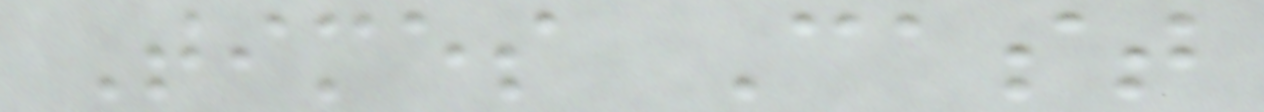Times Cast
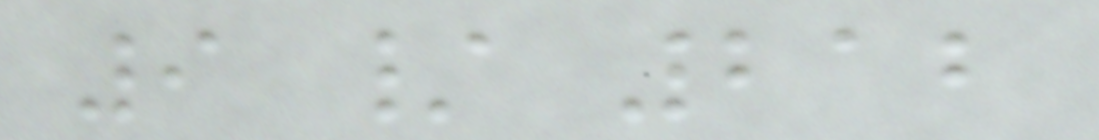9 / 212
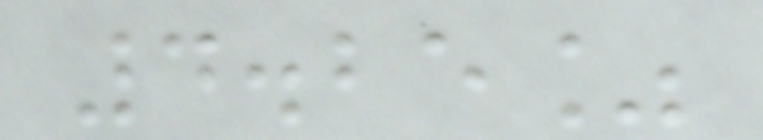4.25%
